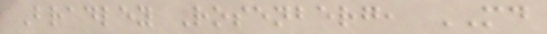Bradley Rosenberg, MD
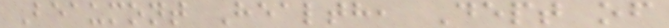Beaumont Health, Dept of
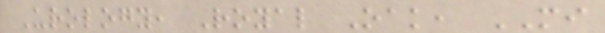Urology, Royal Oak, MI
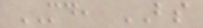MD, BS
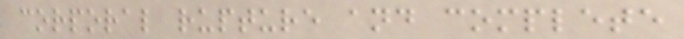corporal rupture and complete
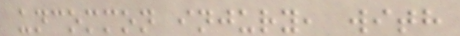uncommon injury, with
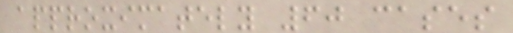approximately 60 cases
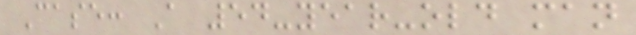Case: A 54-year-old man
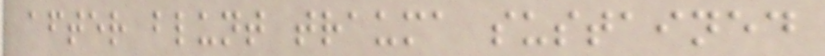after blunt trauma sustained
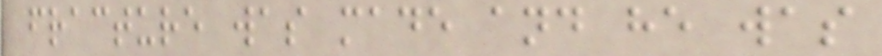fracture was made and he was
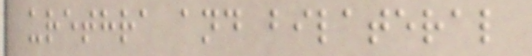urethra and bilateral
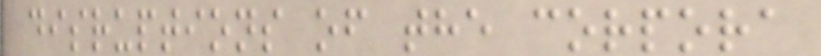disruptions of the corpora
